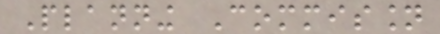Planning Commission
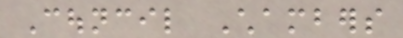Council Chambers
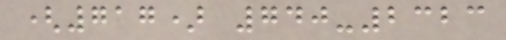(717) 740-2323
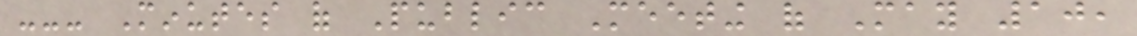--- Minutes of Public Meeting of May 10,
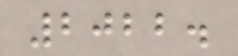2022.
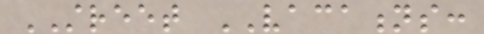STREET VACATIONS:
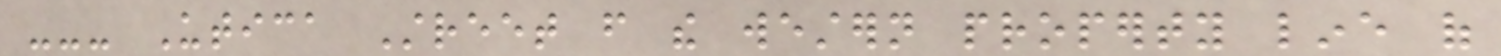--- Utica Street from the western property line of
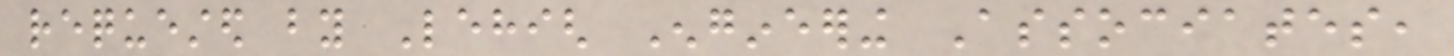requested by Lehigh Engineering Associates,
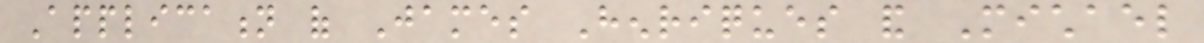Application of James Henriques and Michael
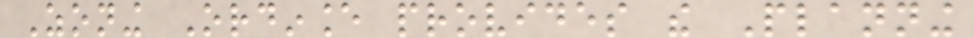Zoning Ordinance provides the Planning
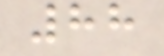88
